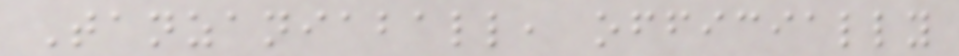Tanzaniaball, officially
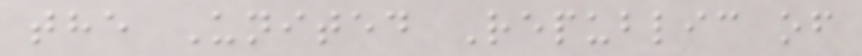the United Republic of
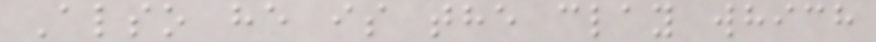Also he is the clay which
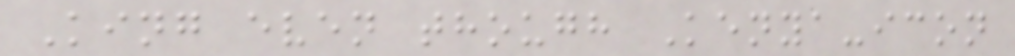King even though Kenya-icon
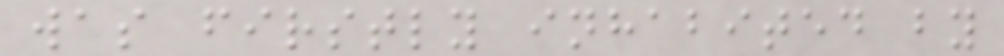was firstly inhabited by
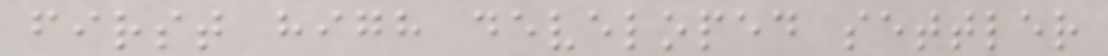first high developed settler
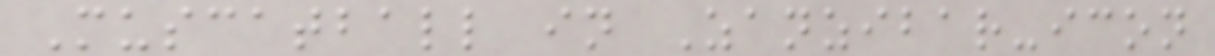Muscatball in Zanzibar-icon
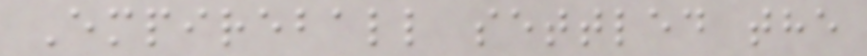Empireball settled the
